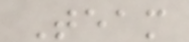Team
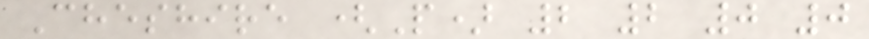Cheshire (P) 2 2 0 0
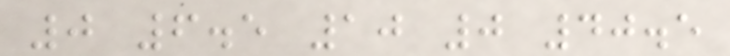0 6.5 10 0 40.5
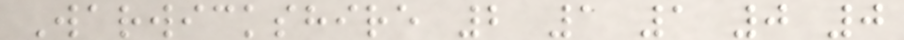Warwickshire 2 1 1 0 0
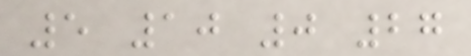5 10 0 27
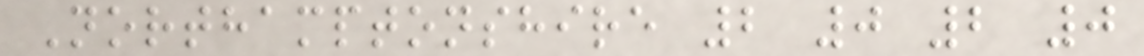Northamptonshire 2 0 2 0
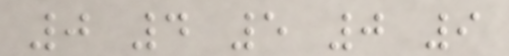0 4 5 0 9
